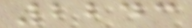2243
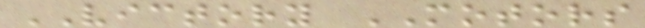VICTORY MOTORS
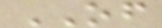OF
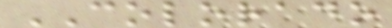COLORADO
